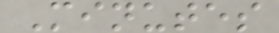Minutes
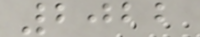2022
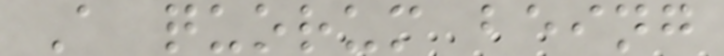A quorum being
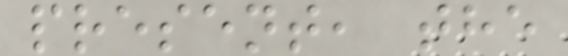present, the
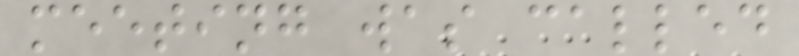meeting was called
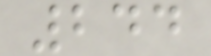244
